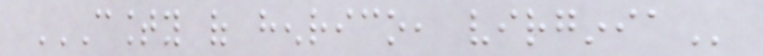COUNTY OF HENRICO, VIRGINIA
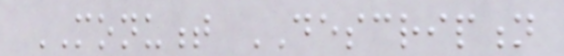MONUMENT DESCRIPTION
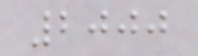2000
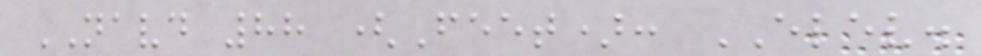NAVD 88 (Feet): ELEV.
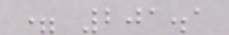= 201.1
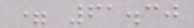= 61.30
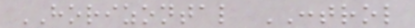HORIZONTAL CONTROL
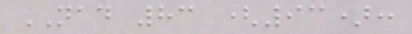NAD 83 (93):
